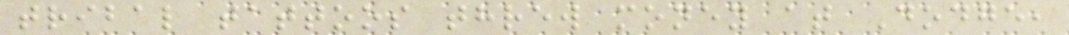tribal tattoos threw money at Dodge,
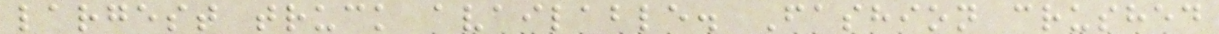largest truck available. Fashion crushed
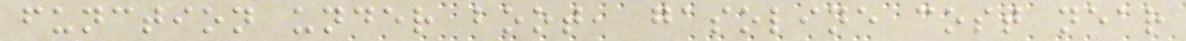function under boot, gasoline cost near
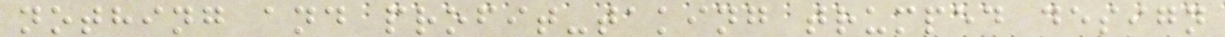nothing and profit-taking trumped design
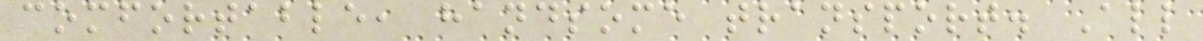comfortable, handsome transport. All
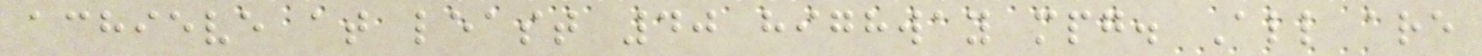achieve at least 40 highway mpg. All are
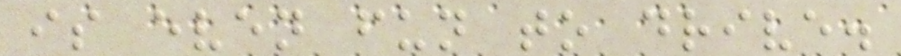is even fun to drive.
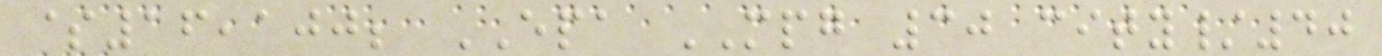$16,100; EPA MPG 30 city/40
